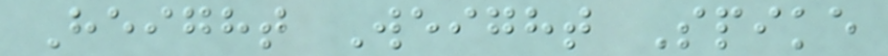Height Weight Spike
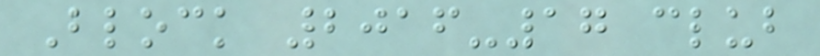Block 2016-17 club
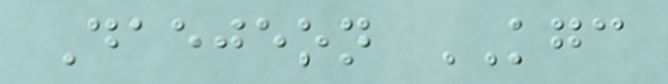Daejeon KGC
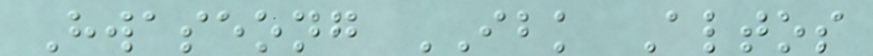Hwaseong IBK Altos
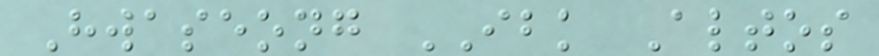Hwaseong IBK Altos
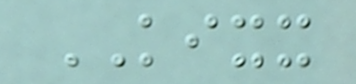KIXX
